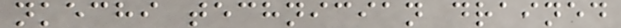nkechi technician drained
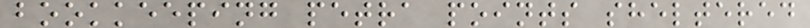bookkeeping petra points sheltered
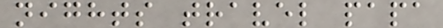nights travel papa
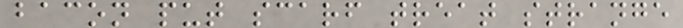bacon put scarf treat strange
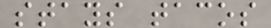stays tacos
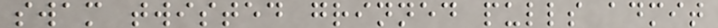swam twisted grinned pulls admit
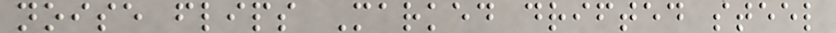noise flips Marked drifted steel
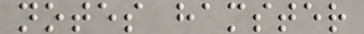notes hamster
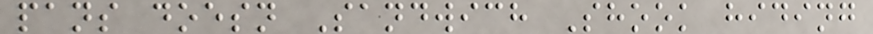pans doesn Sandwich Shook hiding
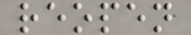reopen
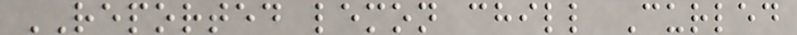REPORTED lemon chill Curled
